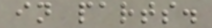in parts.
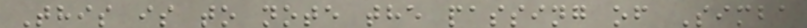This is to note the passing of Simba
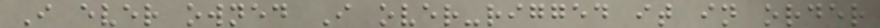I ever owned I over-rigged it in order
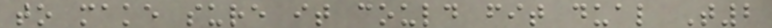to make sure it could fit dual T2
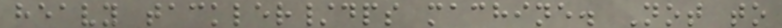heavy tackler/dps machine. Not to
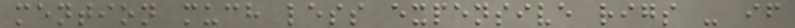mention much less expensive rigs - if
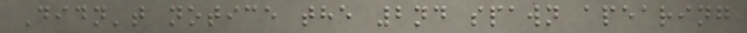Didn't notice the 2nd spawn apearing
